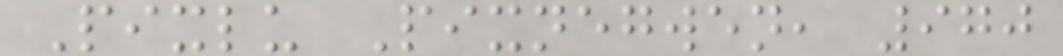Pixlu Pixnegwen, 970
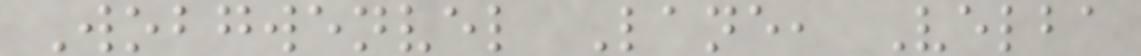Wobgwenvel Lane, Velba
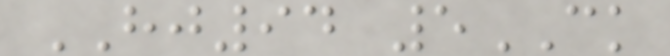HJ94 5CK
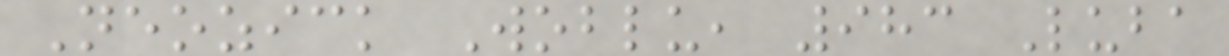Neozick Woblu, 983 Luba
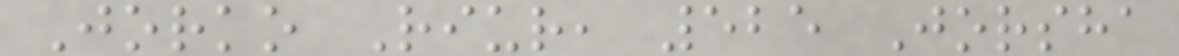Jorko Riur, 525 Jorsha
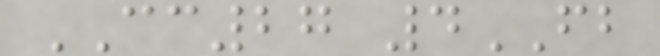CC27 4FB
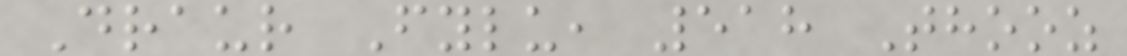Draur Fylu, 518 Thooz
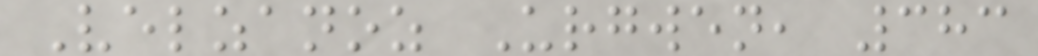Velzanoz Urgwen, 383
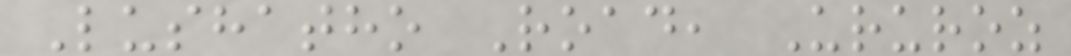Lushatho Road, Ururoz
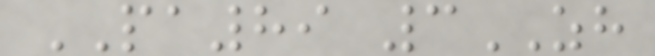PA89 3ZH
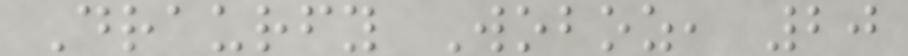Draurfy Woboz, 20
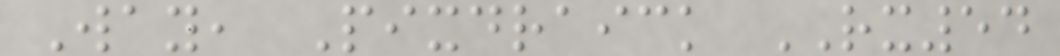Way, Pixdraick RX54
